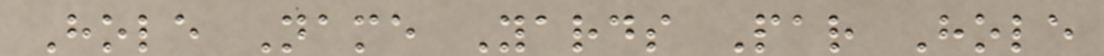Hole Name Yards Par Hole
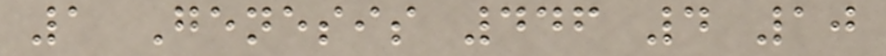1 Genesis 446 4 10
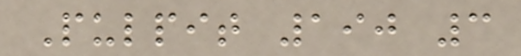Pulpit 190 3
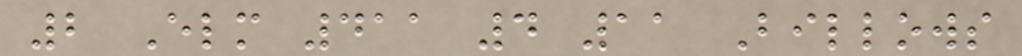2 Elm 411 4 11 Billows
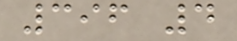396 4
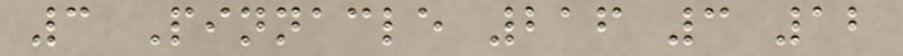3 Pinnacle 216 3 12
